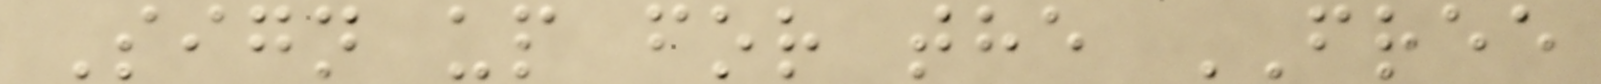Sign up for the FREE
